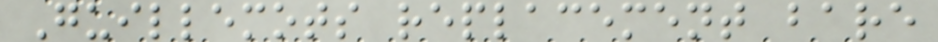Guillemots replacement bare
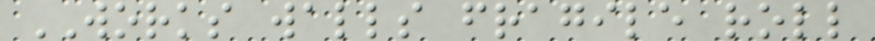WORKS walls fragile roll
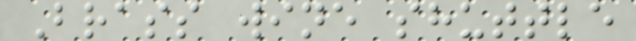Brass wine shuttle
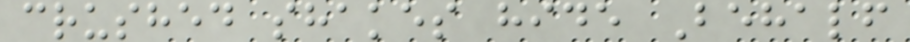crushed shakes hide Behalf
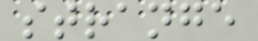strange
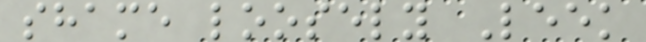shame loosely Leek
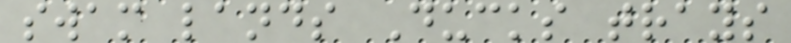swam lands Ducks trays
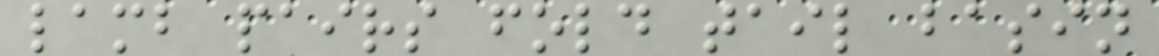lamb pairs fold tail basin
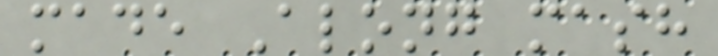made Along mash
